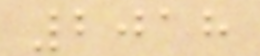2018
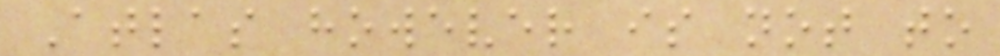Atlas however is not to
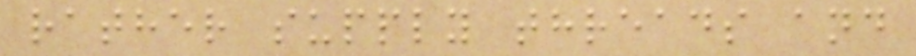rather supply threads and
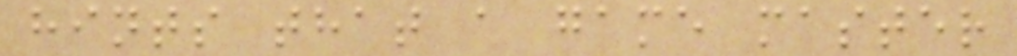hints that a game master
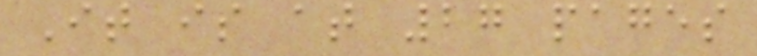It is at 27 pages
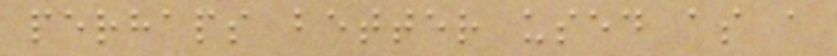perhaps better used as a
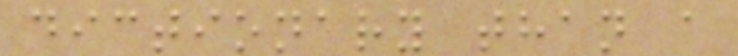dictionary than a
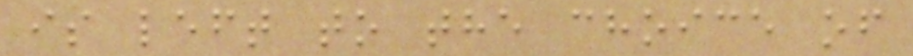is left to the choice of
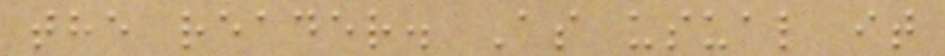the reader. As usual it
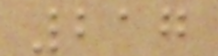217
